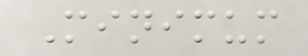Minimum
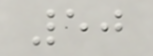50
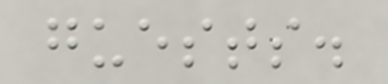guests.
